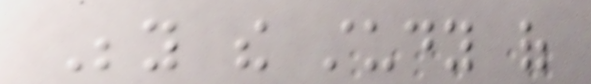Beyond the study of
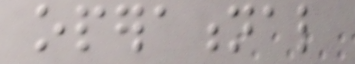operational
